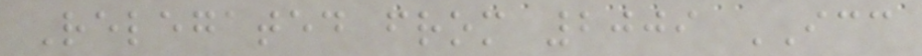Relegated from 2009 ICC
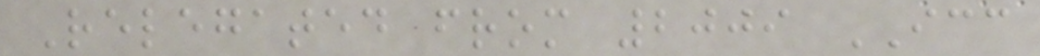Relegated from 2009 ICC
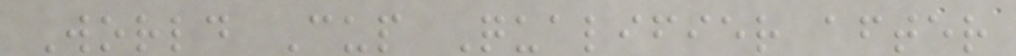World Cup Qualifier after
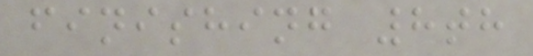finishing 8th
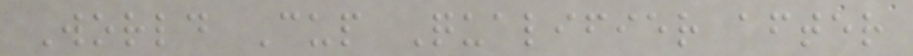World Cup Qualifier after
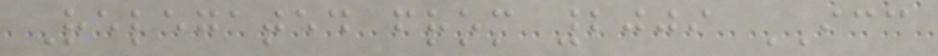Relegated from 2009 ICC
